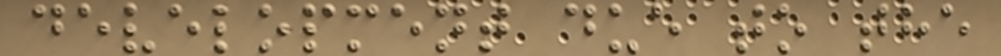development due to the
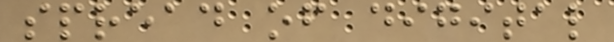spread of digital
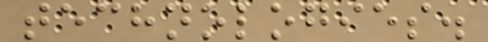technologies.
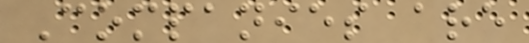Companies are
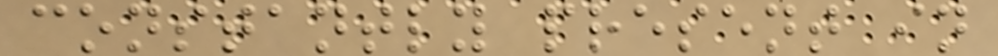constantly present in
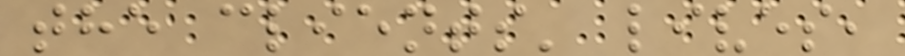the clients' lives,
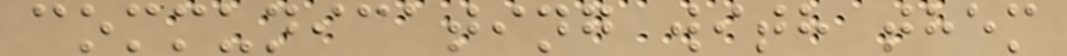communicating with them
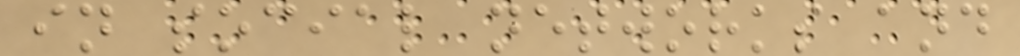in social networks and
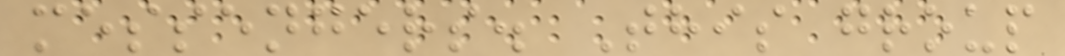messengers. This group
